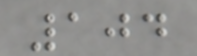104
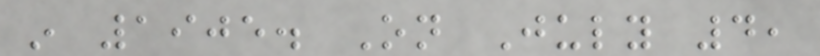in 1905. On July 4,
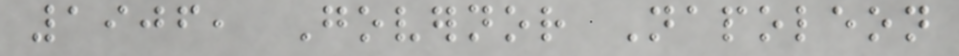1906, Governor Napoleon
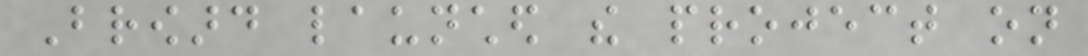Broward launched the project on
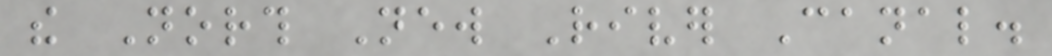the North New River Canal.
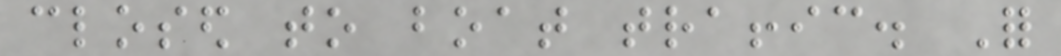closed to boat traffic. For
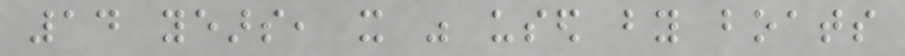14 years, it was used by boats
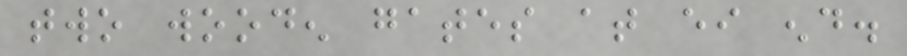two wooden gates at either end.
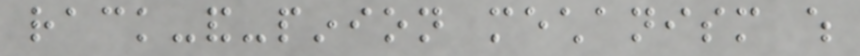rack-and-pinion mechanism which
